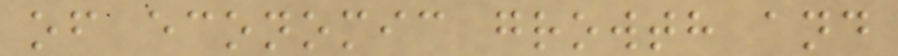of economic growth and
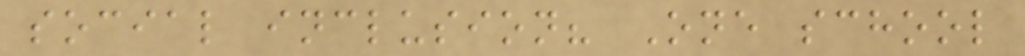social inclusion? One school
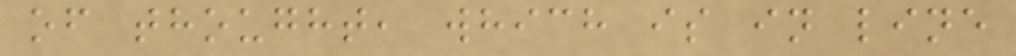of thought, which is in line
